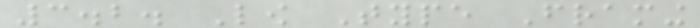3.2. Low Type Framing
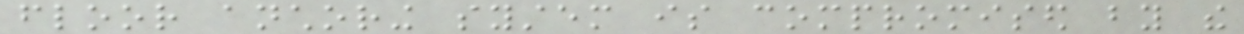floor anchoring system is compromised by the
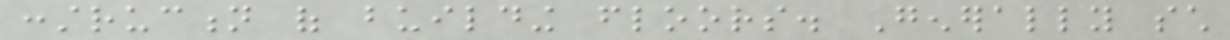construction of building floors. Generally such
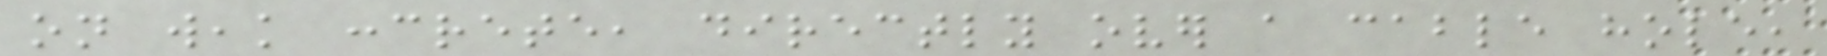on weak concrete, directly over a cable hole,
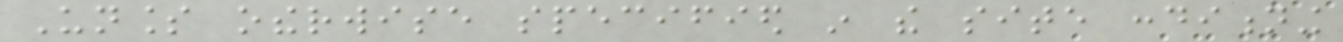Unless otherwise specified in the site conditioning
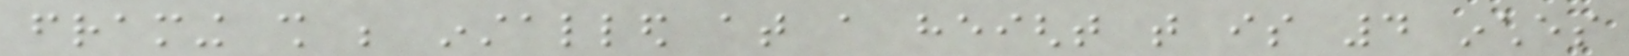framing shall be installed at a height that is 4 inches
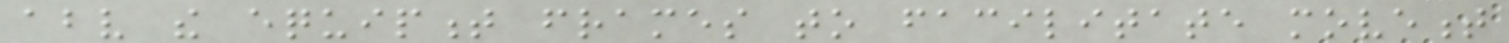above the equipment frames to facilitate movement
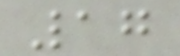17
